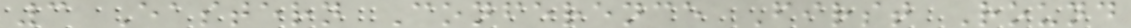3 Eastern Conference First Round
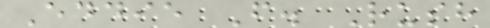Eddie F. Rush
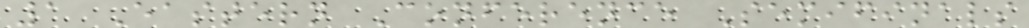1 Eastern Conference Semifinals
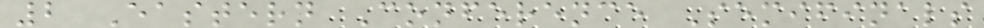2 Eastern Conference Semifinals
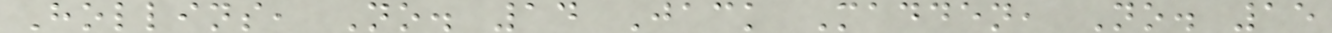Hollins, No. 14 Jack Madden, No. 15
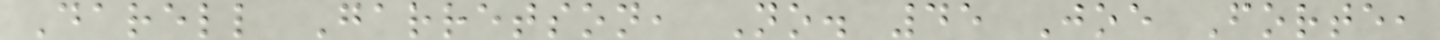Darell Garretson, No. 45 Joe Forte,
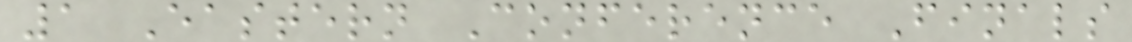1 Eastern Conference Finals
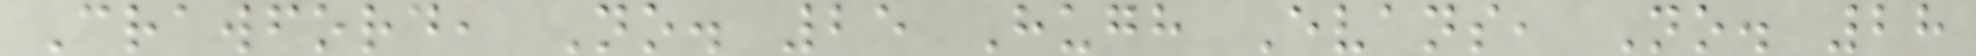Crawford, No. 25 Hugh Evans, No. 28
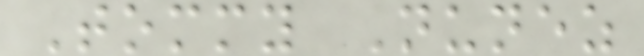Tommy Nunez
